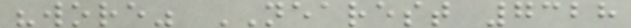"wore" NEAREST 7328
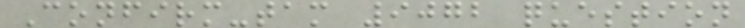Confirm-tam 9072 question
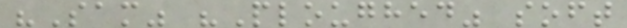"Sam" "Ploughed" soft
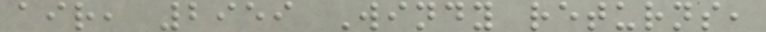air, 2959 Windy returns,
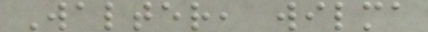Walter, wilma
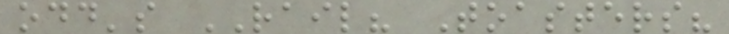odd's RAIL? Toasters?
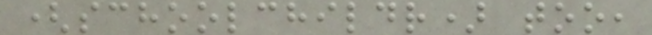(schoolchildr) too,
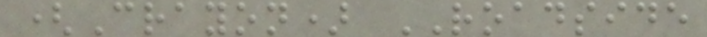(Crayon) ROADSIDE
